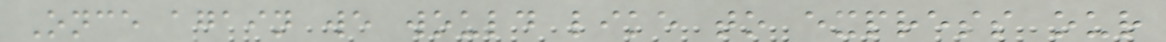Once again we would like to express our
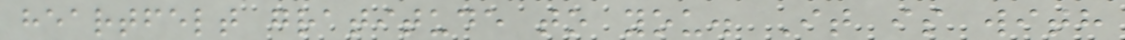heartfelt gratitude to you. It is with
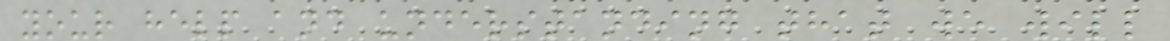your help and understanding that we will
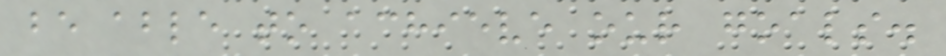be able to achieve our goals.
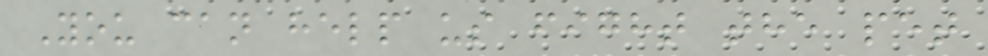You can help us fight the pet
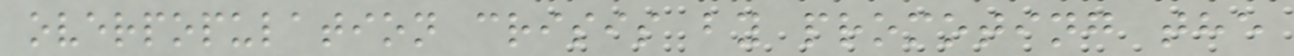overpopulation crisis by promoting the
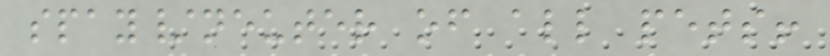spay/neuter of all pets!
